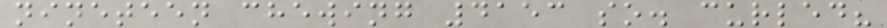nineteen chewing 4153 so. curled?
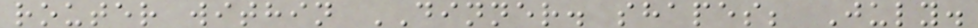router within DINNER. shapes; July.
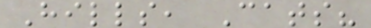Hills, Cats?
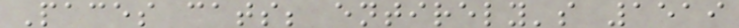Paces cats; entirely's 1519
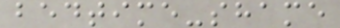bedtime-shame
